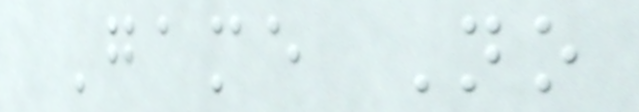Game No
